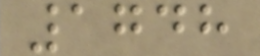1748
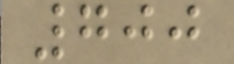700
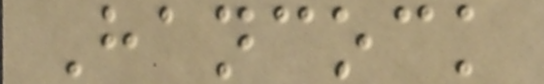Hancock
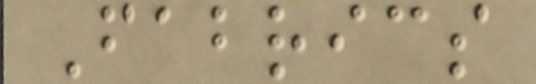Fabrics
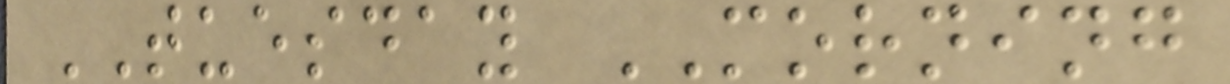TUESDAY MORNING
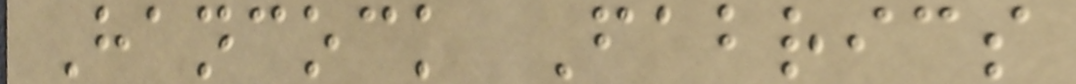Hancock Fabrics
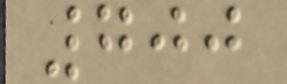700
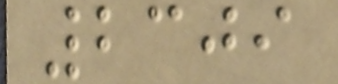2309
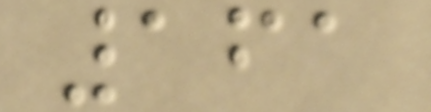161
